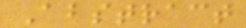Abstract
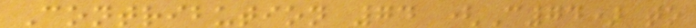Contribution 74 (C74) to
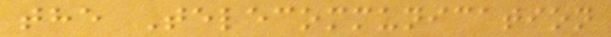the Telecommunication
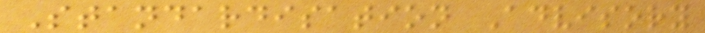Standardisation Advisory
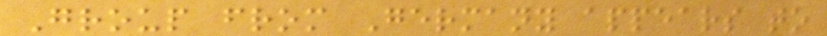Group from Germany appears to
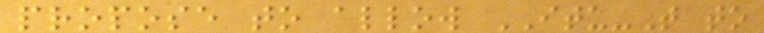propose to allow ITU-T to
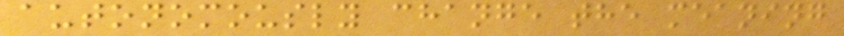autonomously change the meaning
